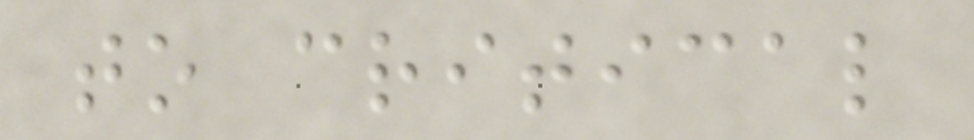to critical
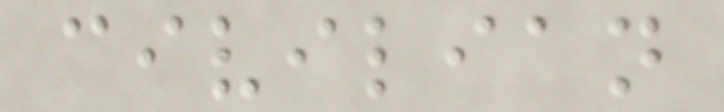civilian
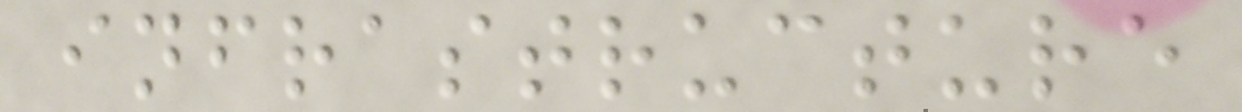infrastructure
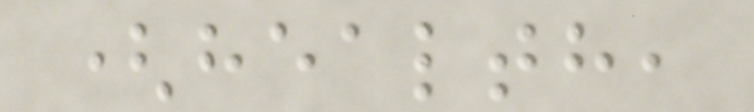(health,
